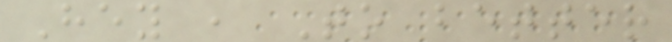Hey , To better
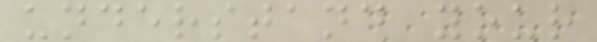understand your
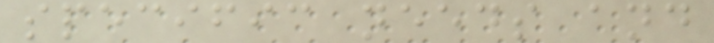specific needs and
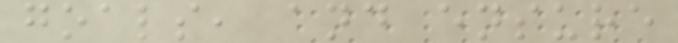goals, and ensure
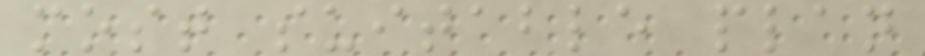most suitable plan
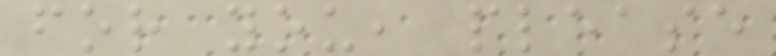for you, please
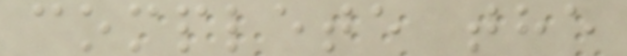complete the
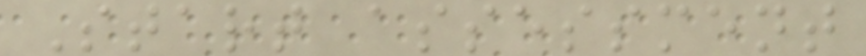Start assessment
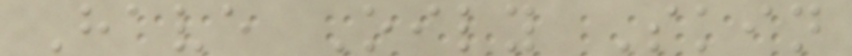Have Oily Skin
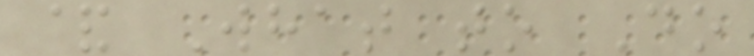& What to Do
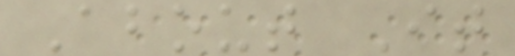About It
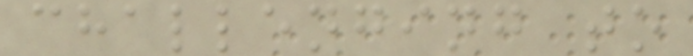challenging to
